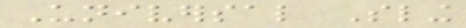Universal Sling
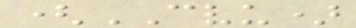(CVU)
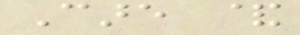Care &
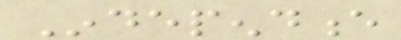Independence
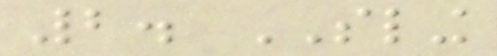2. SLING
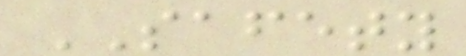SAFETY
